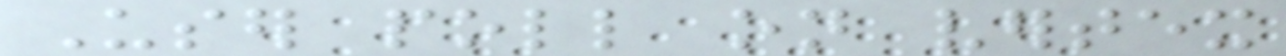User poll on vertex
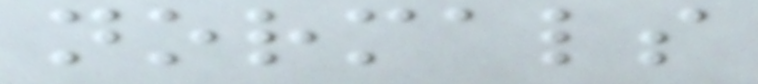normals
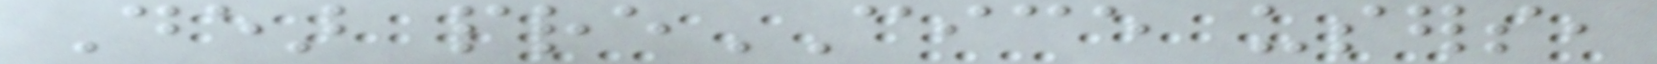Dear preCICE users,
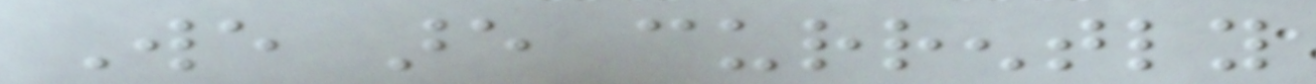We are currently
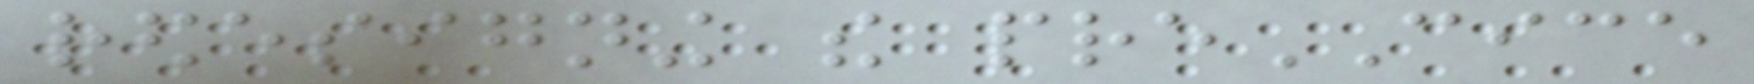redesigning the preCICE
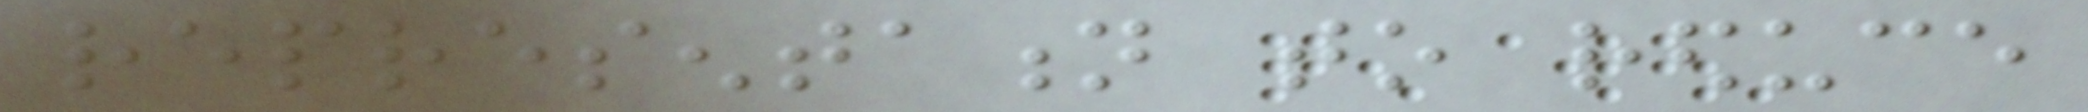representation to reduce
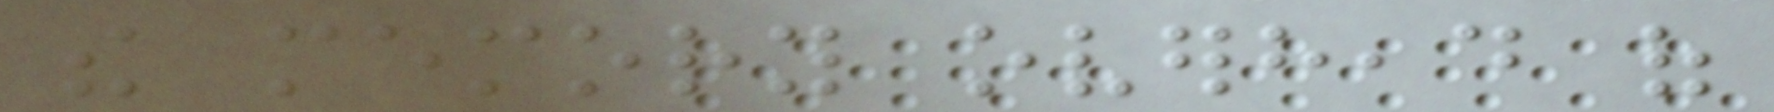the memory overhead of
